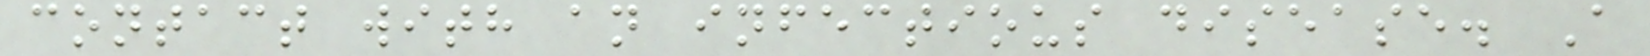contact with an infectious disease. A
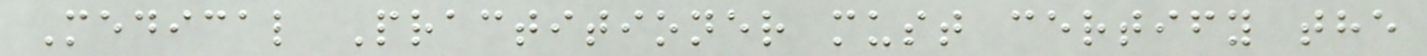Medical Practitioner must certify the
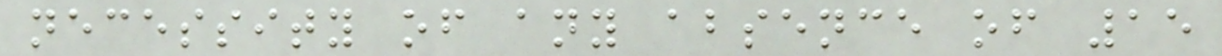necessity of any absence of 15
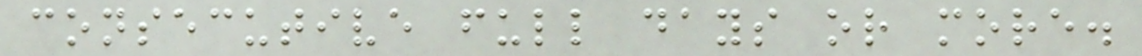consecutive full days or more.
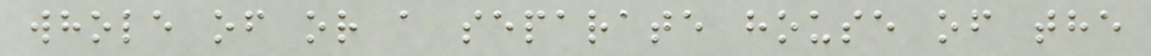whole of or a separate house of the
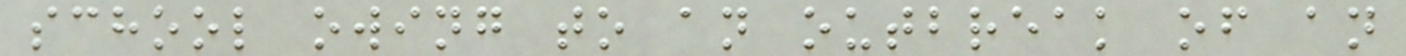school owing to an outbreak of an
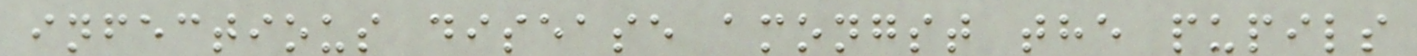infectious disease amongst the pupils
